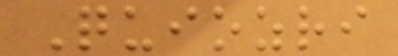Quiozri
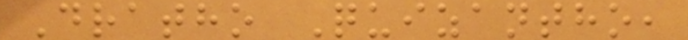Dratho Quizantho,
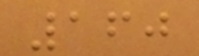160
